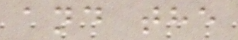and the
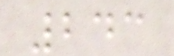243
